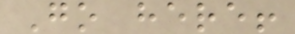Go here!
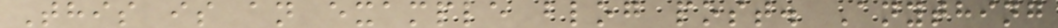This is an example blog post. Anything
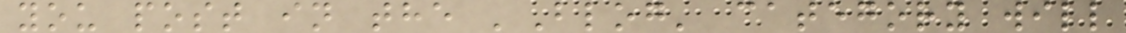you post in the 'Blog' category will
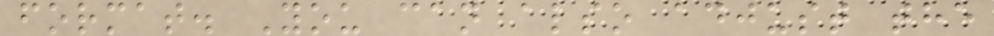format. You can also adjust the
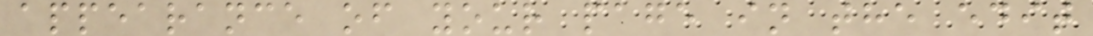appearance of your page in the edit
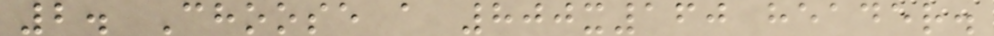2. Choose a 800x160 header.
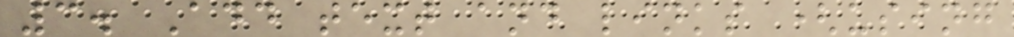3. Add text and links (using
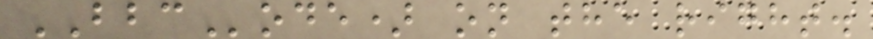BBCode) on the right.
